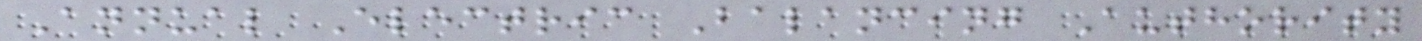Annual Electric Balancing Authority
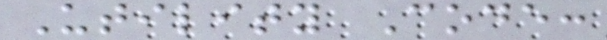Utility Code:
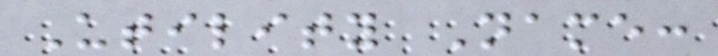Utility Name:
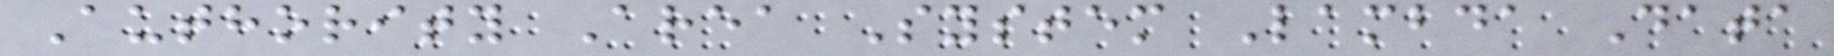Authority Area System Lambda Data
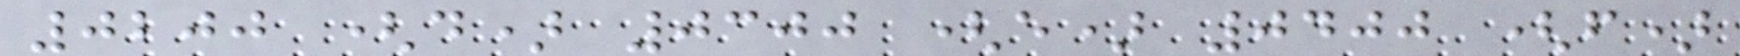0200 (d) 0300 (e) 0400 (f)
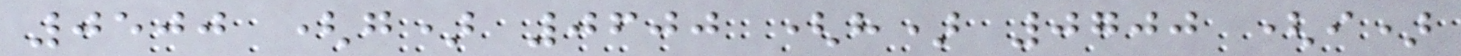0500 (g) 0600 (h) 0700 (i)
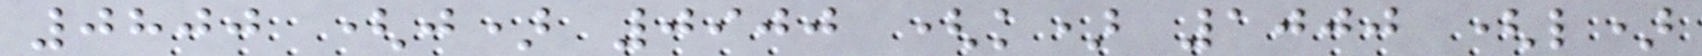0800 (j) 0900 (k) 1000 (l)
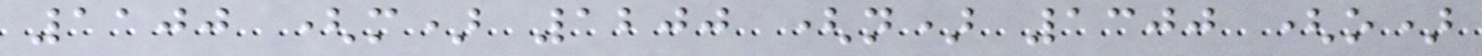1100 (m) 1200 (n) 1300 (o)
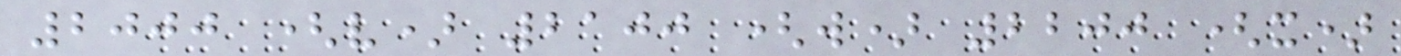2000 (v) 2100 (w) 2200 (x)
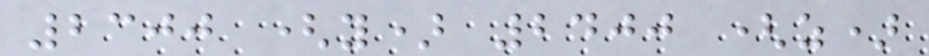2300 (y) 2400 (z)
